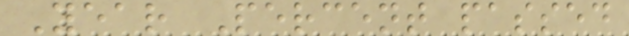Year Percent passed
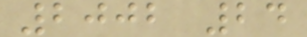2002 24
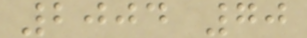2004 70
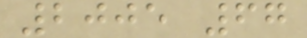2005 67
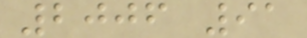2006 91
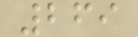269
